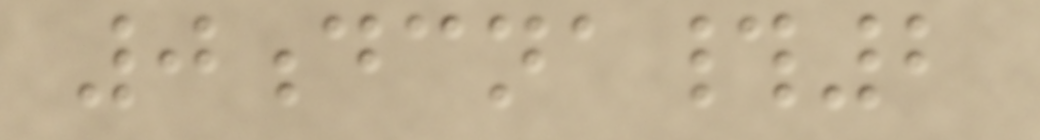0dcna#2
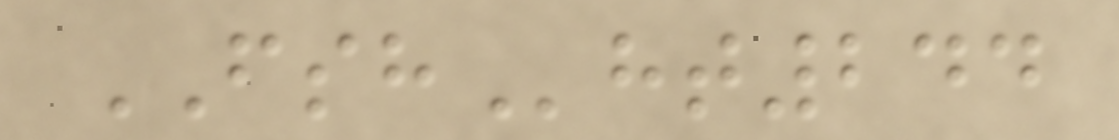FSHht244
